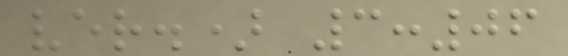ver.) 3:06
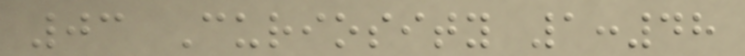03 Curiosity 1:48
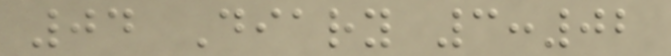04 Diary 3:02
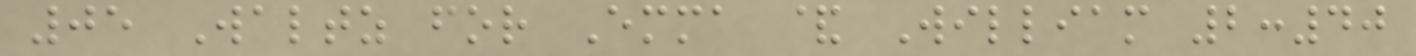05 Waltz for Emma & William 2:40
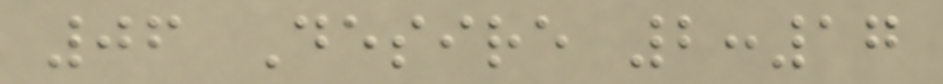06 Desire 2:17
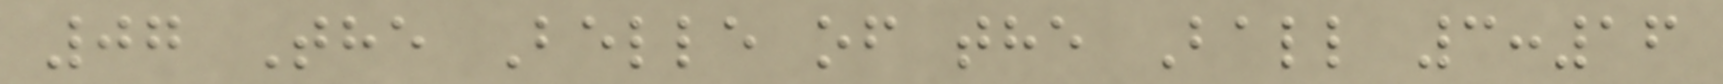07 The Belle of the Ball 3:16
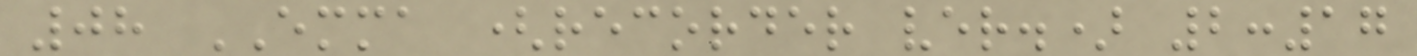08 EMMA (recorder ver.) 2:17
